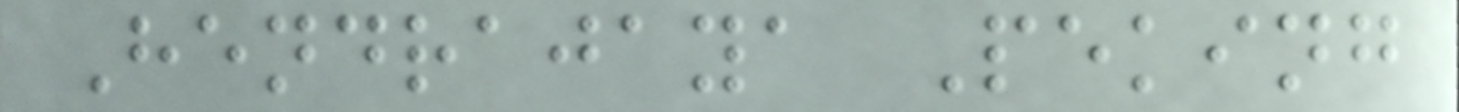Hendrajaya Peking
